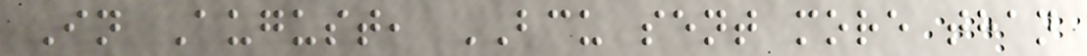In August, BCU sent more than
